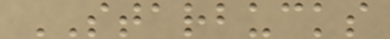STARBUCKS
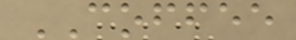COFFEE
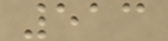513
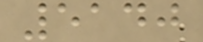5140
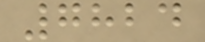7824
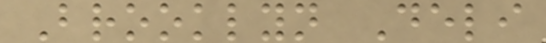Brooklyn Deli
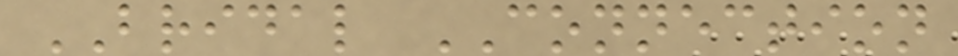BRIDAL CONNECTION
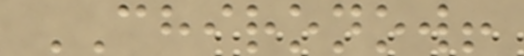CHIRONOW!
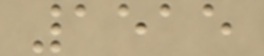1515
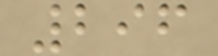296
